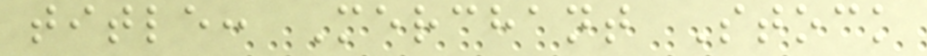title: Merchant Stock
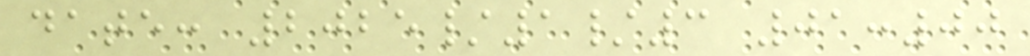date: 2025/1/3 01:00
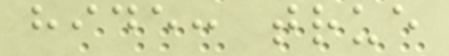hide: true
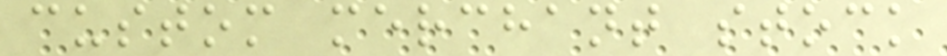custom merchant stock
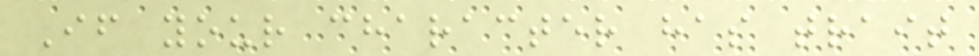If your character has trait
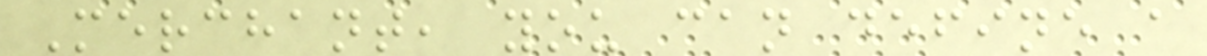Merchant, you can define a
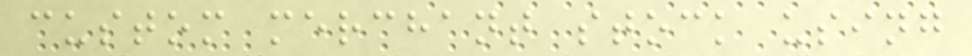custom merchant stock using
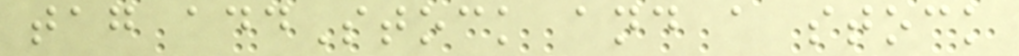tag addStock and a stock
